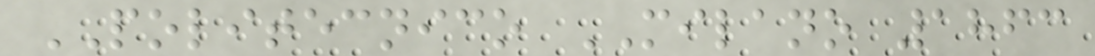POLITECNICO MILANO 1863
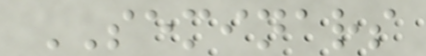SEMINARS
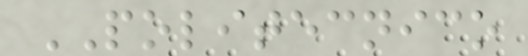POLITECNICO
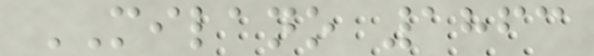MILANO 1863
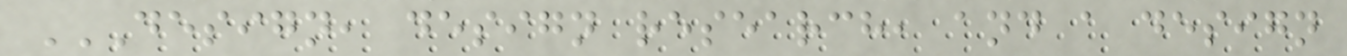DESIGN, DESIGN RESEARCH, AND A DESIGN
